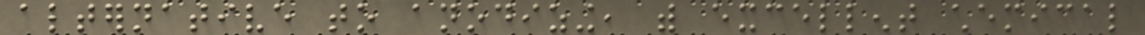alternative to anodizing, with excellent chemical
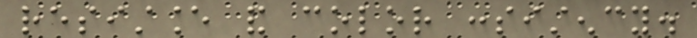resistance and color consistency.
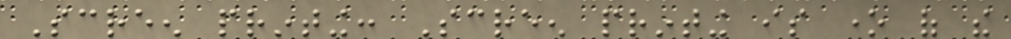Screen printing: Screen printing is one of the
